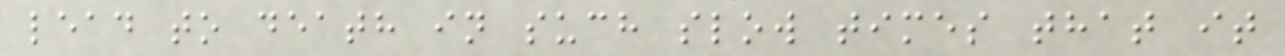lead to death in such slow times that it
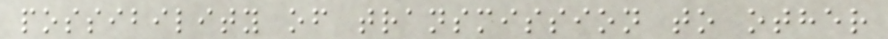possibility of transmission to other
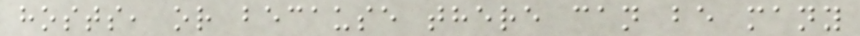hosts, or because there can be many
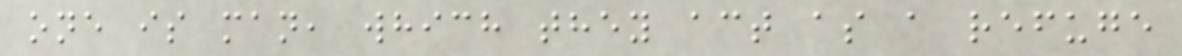one is man, which they act as a refuge
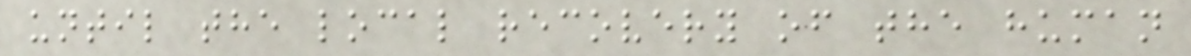until the local recovery of the human
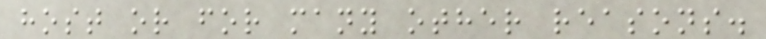host or for many other reasons.
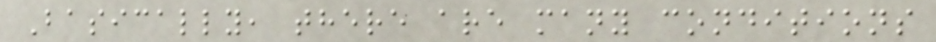Basically, there are many conditions
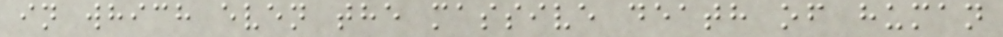in which even the massive death of human
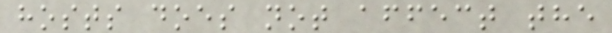hosts does not affect the
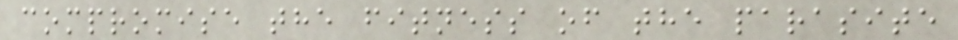compromise the fitness of the parasite
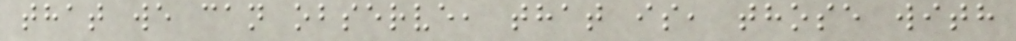that we can observe, that is, those with
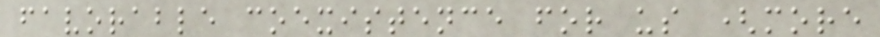favorable coexistence for us (more
